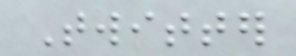Twitter
